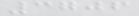3706
